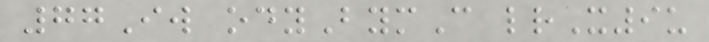77Iw odyBymC lrX9u
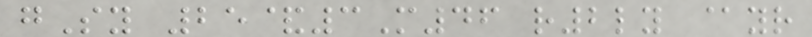gSy 25&3M46 r2ly @yr
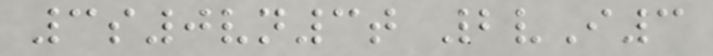3s0vn3t 2vI3
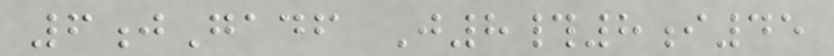6jGadf J8#8i45
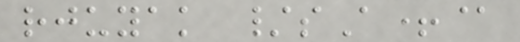rjuyak /sA+@
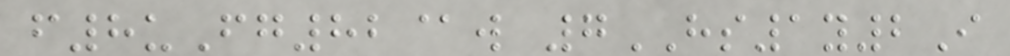f8uFg82@w 7HS1y2I
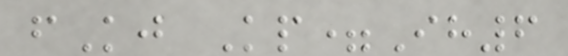fKj Kp=Ih6
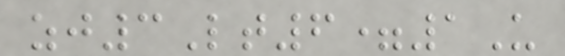zj3Lt6=1U
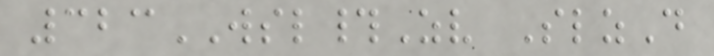323WSL#Zv SlzD
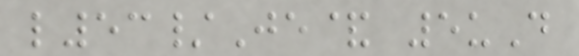l53/Je& 5uD
